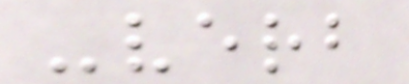-verb
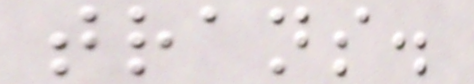trans.
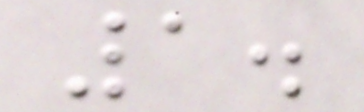1.
